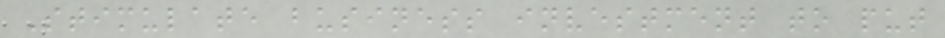Stimulate business investment to put
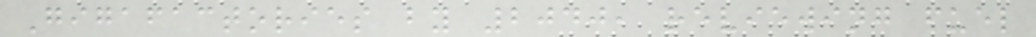Gigafactories by 2040, reviewing fuel
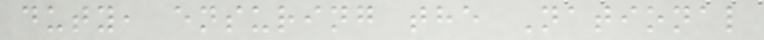duty, ensuring the National
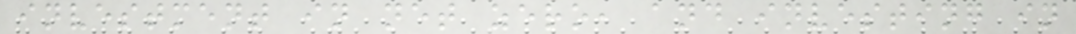investment in net zero, and investing in
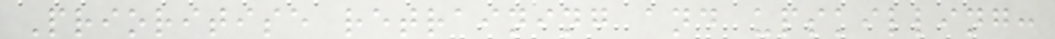Prioritise retraining and upskilling:
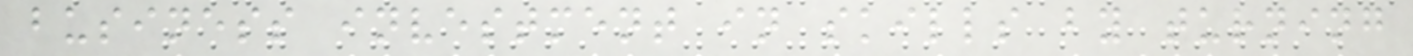business investment in skills by turning
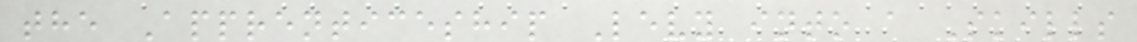the Apprenticeship Levy into a Skills
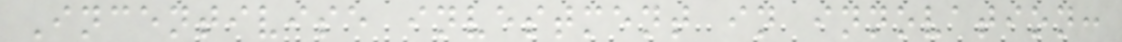Incentivise investment in innovation:
